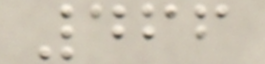466
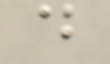d
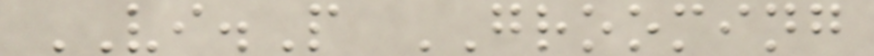VI.P GROOMING
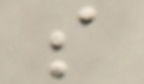s
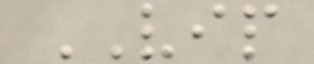VIP
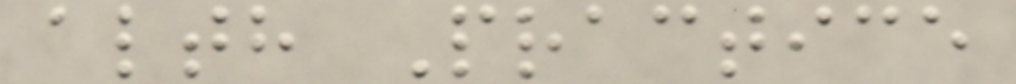alth Practice
